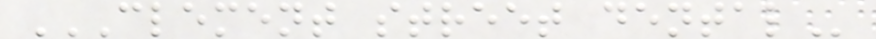CLEMENT STREET DENTAL
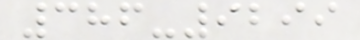386-9299
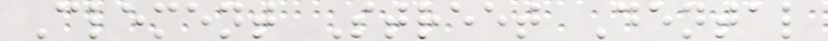Clement Street Dental
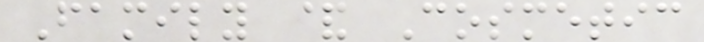Family & Cosmetic
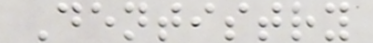Dentistry
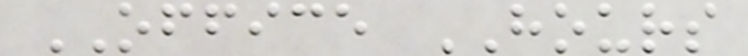OFFICE HOURS
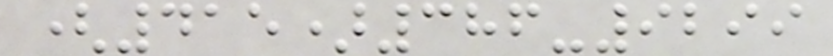(415)386-9299
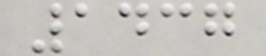1437
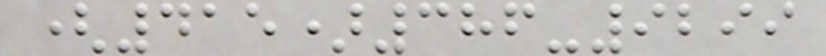(415)386-9299
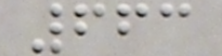663
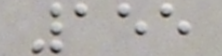155
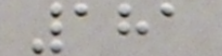181
